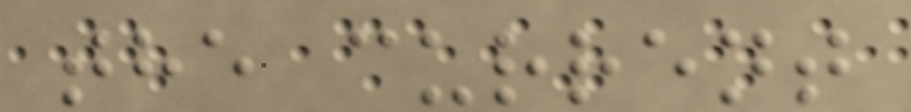the current
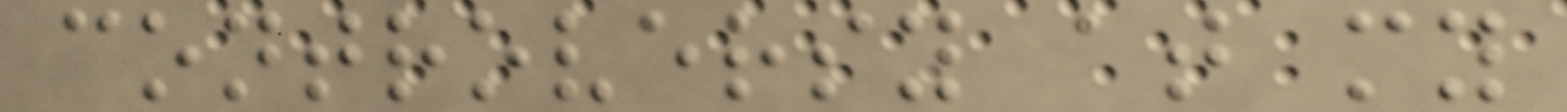controversy at my
